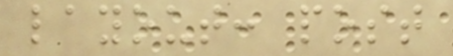layout: post
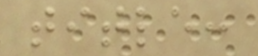title:
